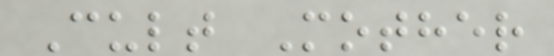Cult Mother
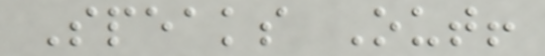Speaks Out!
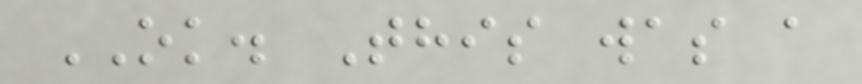OK. This was a
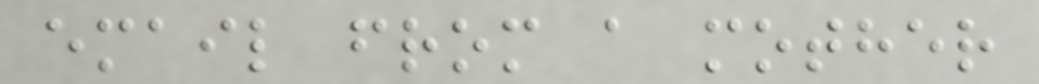email from a mother
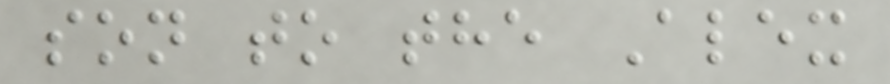son to the Alex
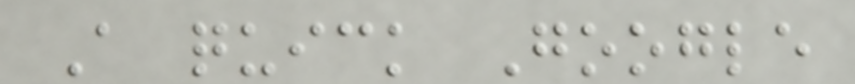A quick Google
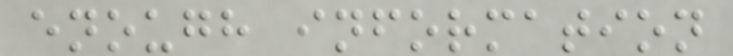enough information
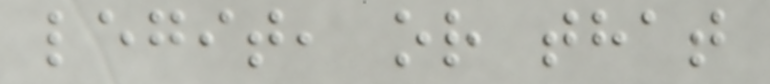legit, or that
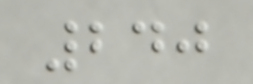240
